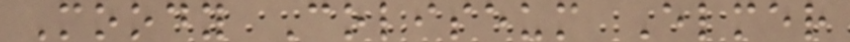Moody Coliseum Elmer
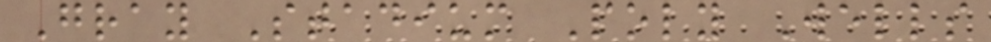Gray Stadium Poly Wells
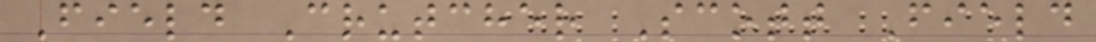Field Crutcher Scott Field
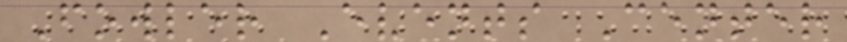Fowler Events Center
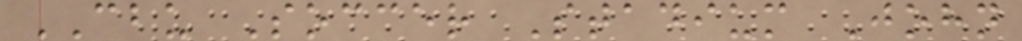CBU Soccer Stadium John
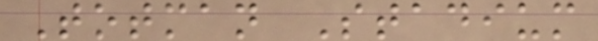Totman Stadium
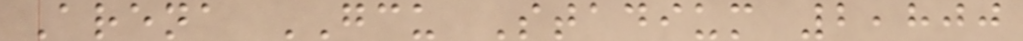Arena GCU Stadium 2,800
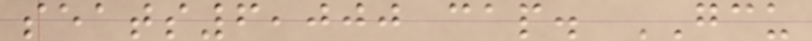seats6,000 cap. GCU
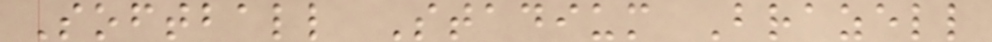Softball Stadium Brazell
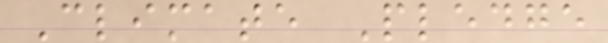Climate Pledge
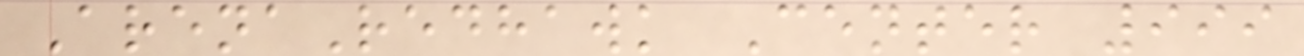ArenaRedhawk Center 999
